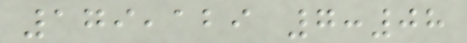179,129 7:08
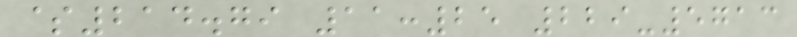$214.79 11:25 229-5713
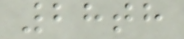28th
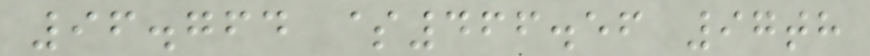96.764 $466.56 97th
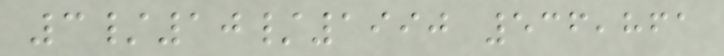3/10/1990 536,861
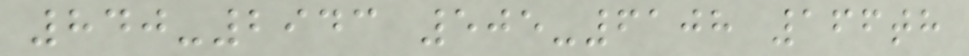840-2943 505-6108 166th
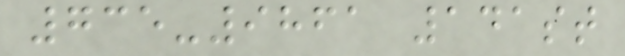735-9861 141st
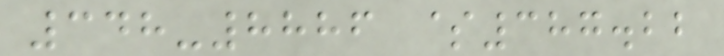348-8886 $387.22
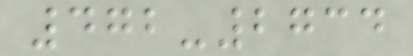472-2734
